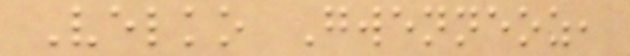Velko Gwenneoz,
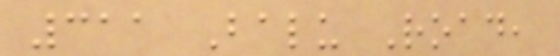311 Balu Road,
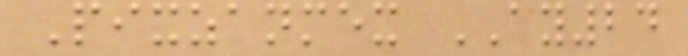Pixzanmex AY24
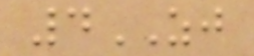4ZJ
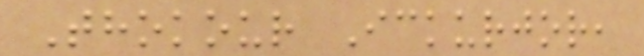Thokour Ickurjor,
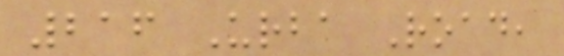216 Urba Road,
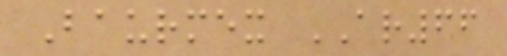Baurmex AR66
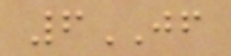6JF
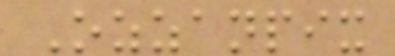Ozzanpix
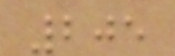205
